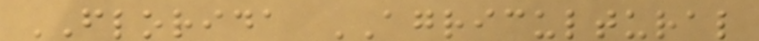FLORIDA AGRICULTURAL
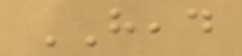HEAD
